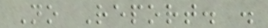No Report. .
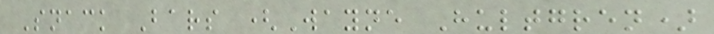Snack Bars (Wayne Hultgren)
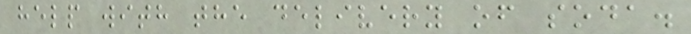help with the delivery of soda.
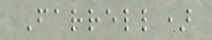Farrell)
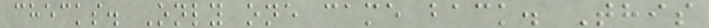checks. Only one came back. This
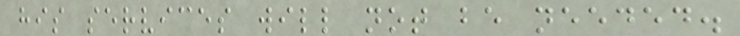his services will not be needed.
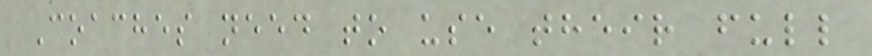Coaches need to use their full
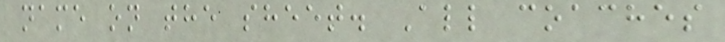name on the sheet. All coaches
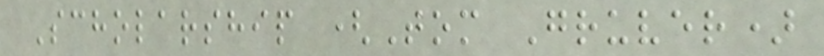Scholarship (Tom Gruver)
